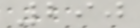290
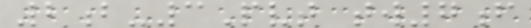2b-3Pvt tw7f
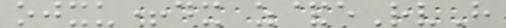ojxu+dx z&eRvH
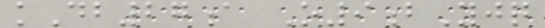kDb27a O9bYjq
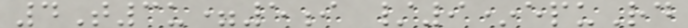4T3u=5i /9*epuRd
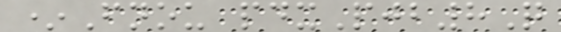*Fnou pdxPjb8Q
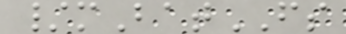/mBatFS
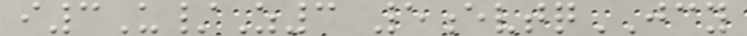i3U/Z3 5evtqJCY
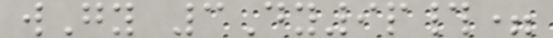wGy 3Dy9p#=
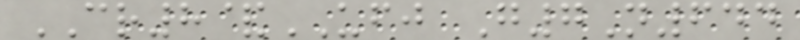CR8&UFJ G7N644
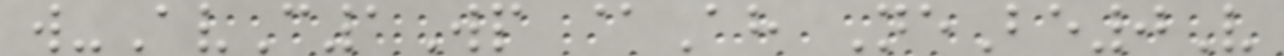w-AvC1Wp @Ah NeBe0V
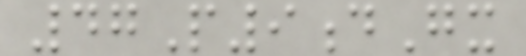47P9dGx
